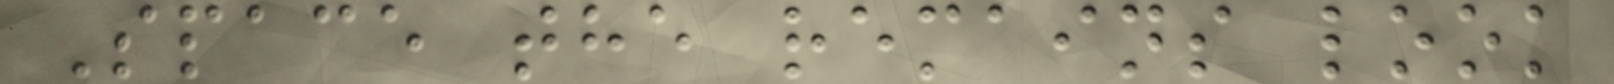Space the remains look
